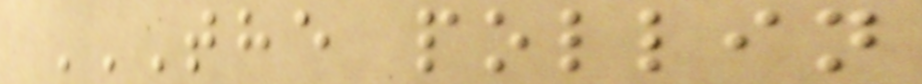THE POLLIN
